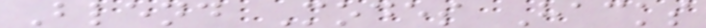Blend Modes Hacks
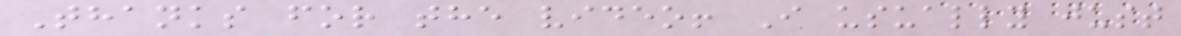Thanks for the video! I usually just
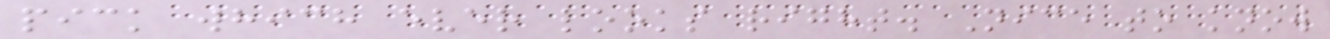pick which ever looks right. Nice to know
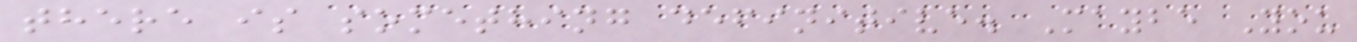there is something definitive. Maybe You
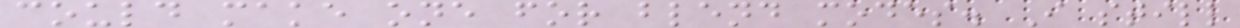could make one for blend modes. I still
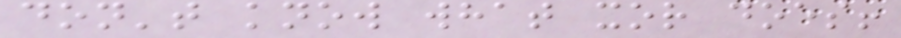don't know what xor does!
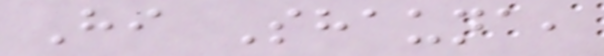Hi Shauna,
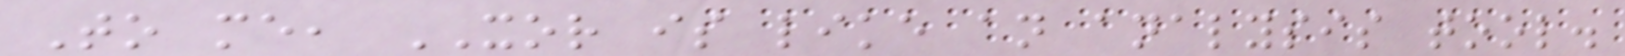To me, XOR is like an analysis tool.
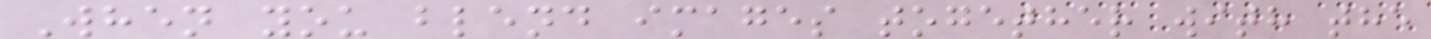When you blend images together with the
